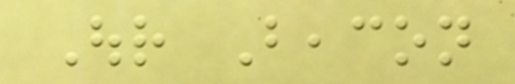Our Beacon
